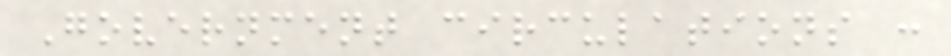Government circulations :
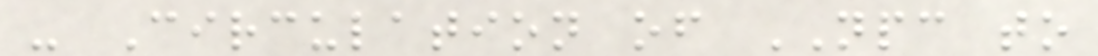- Circulation of NPC to
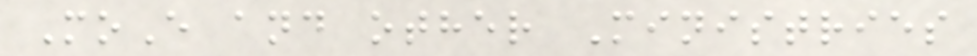MoE and other Ministries
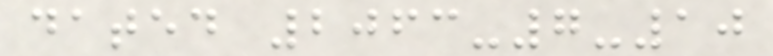dated 2063-7-10
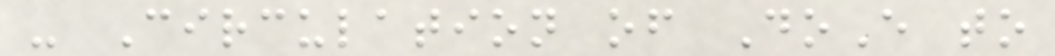- Circulation of DoE to
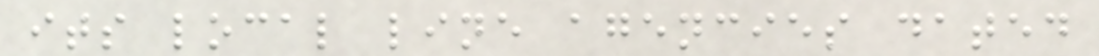its local line agencies dated
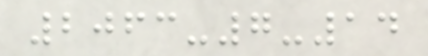2063-7-14
